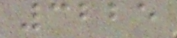3225
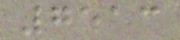7513
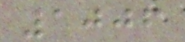1006
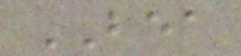BEA
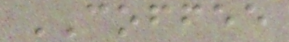COFFEE
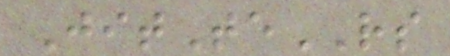JitTeRS
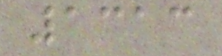1313
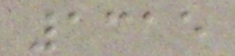1315
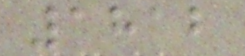1812
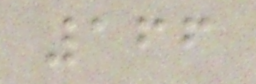166
